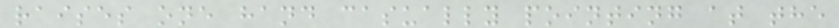raises one hand casually pointing at the
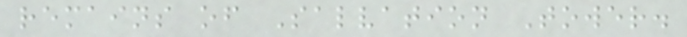remains of Salvation Tower.
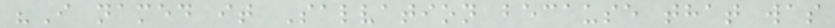"I named it Salvation because that was
